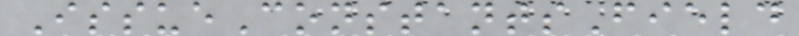IssueConstantsField
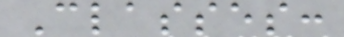Classes:
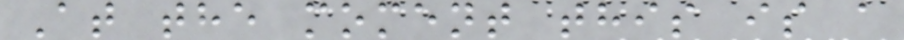At the moment this is a
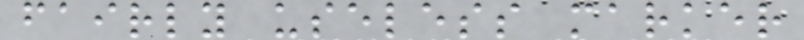fairly useless marker
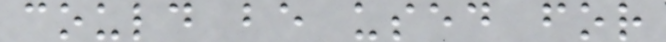could be used for
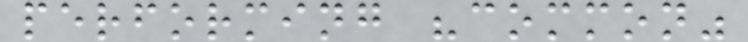performing "common"
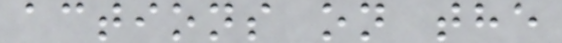actions on the
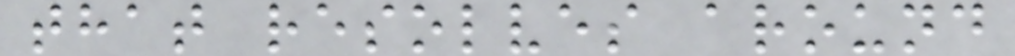that resolves around
